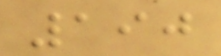190
